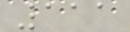111
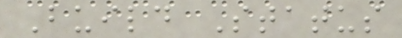Build Status
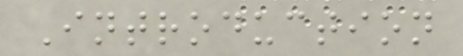Introduction
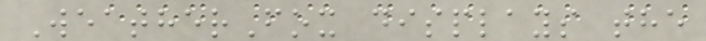WeatherFox displays the
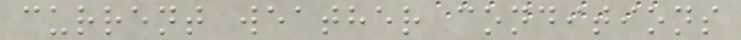current weather conditions
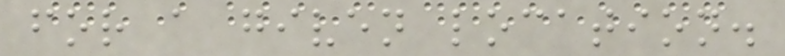for a given location.
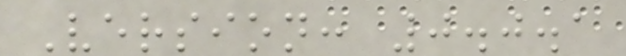Version: 0.0.1
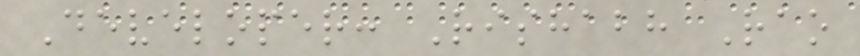Developer: Rishabh Rao
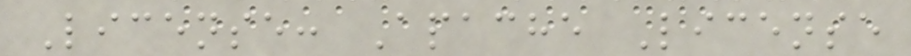License: Apache License
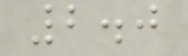2.0
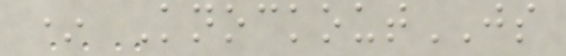* KnockoutJS
